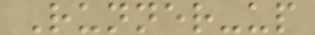Runner-up
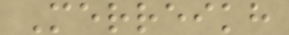Merreikh
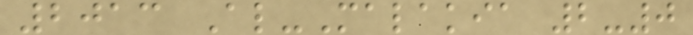2013 Al-Malakia 2-0
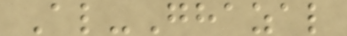Al-Ghazal
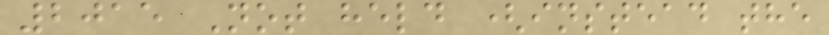2015 Not held (instead the
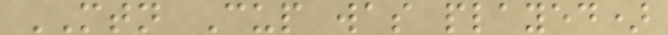MTN Cup was played)
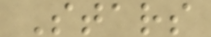Stars
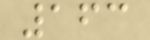163
